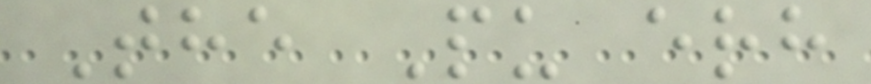The Pu erh
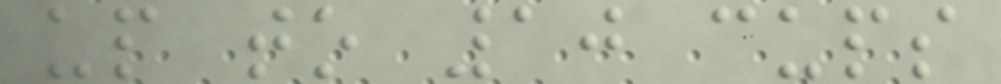up to 10 cups
